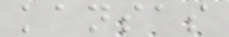kansas
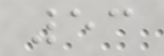53
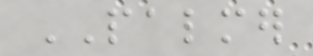PALMER
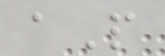aP
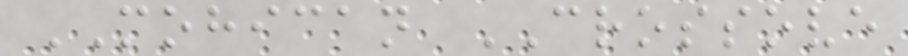MOHICAN CROSSOVE
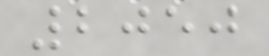2050
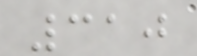310
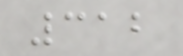312
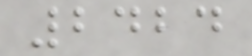2424
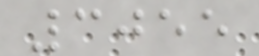3055
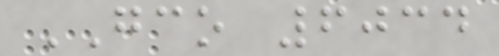GCO 6034
